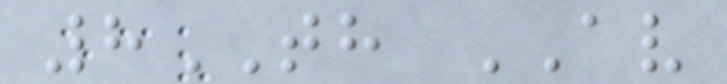8TH AV
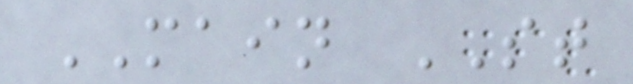MAIN ST
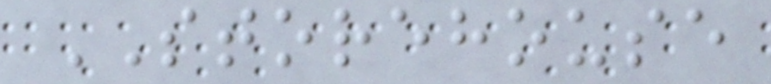STOREHOUSE
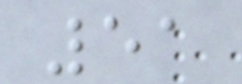51
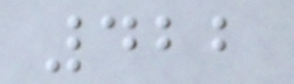422
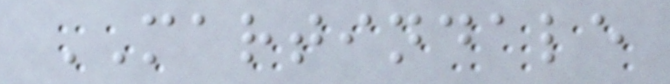MARTINDALE
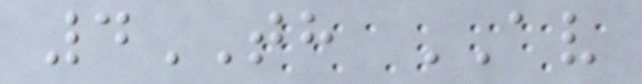4TH AV
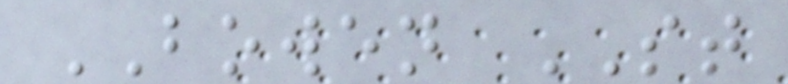BOWEN ST
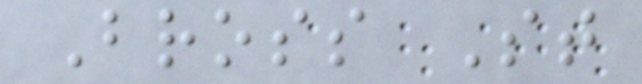Bross St
